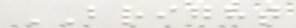BRIGHT
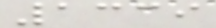1339
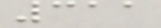311
